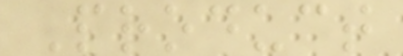Product
